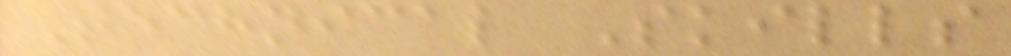Technical Skills
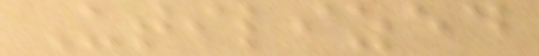Utilized
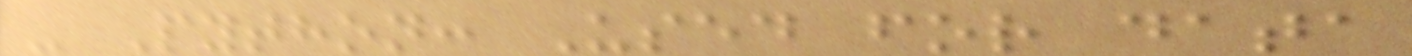- Python: Used for data
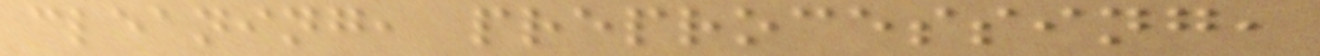cleaning, preprocessing,
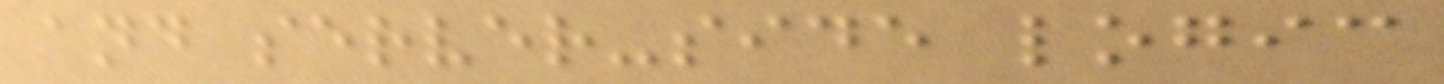and server-side logic
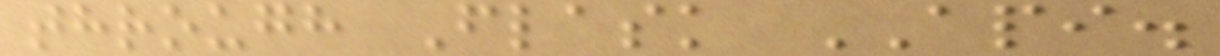through Flask API.
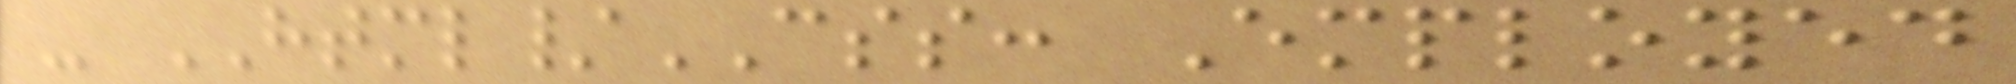- HTML/CSS: Employed
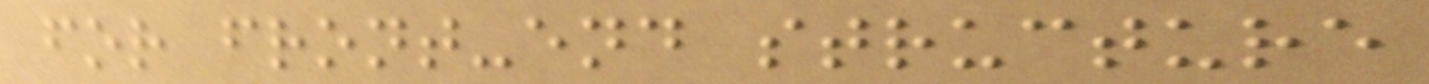for front-end structure
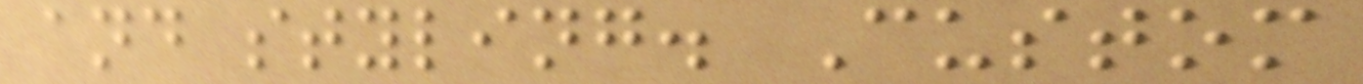and styling. Custom
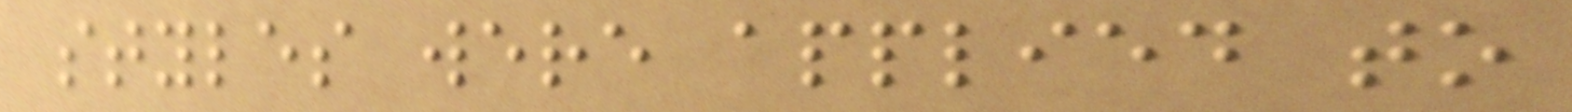styles were applied to
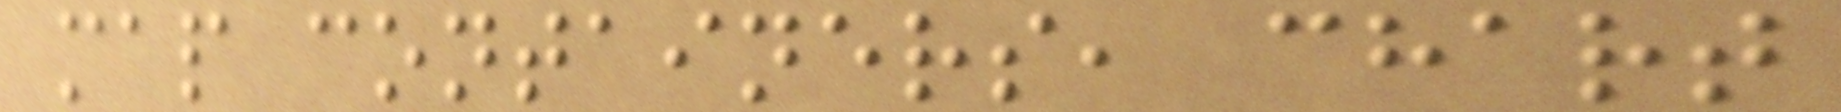map containers, chart
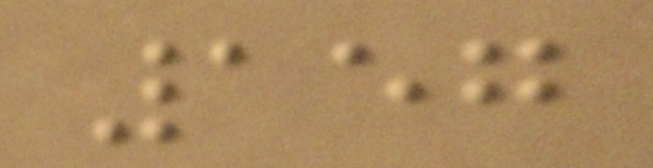157
